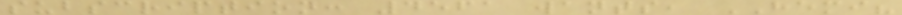subscription: 4561 wants, HEMI?
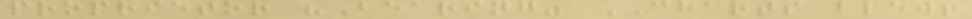proprietor "Bearing" CHARTS blew!
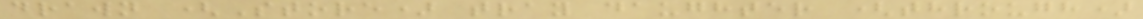drawn (Store) tray daughter (through)
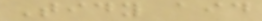Tidy aid
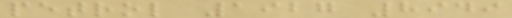petrol 1927 8949
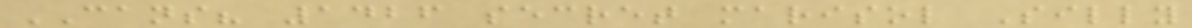CANS? 1426 secret marisol Silly
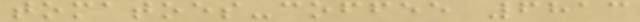tomatoes-coffee 6813
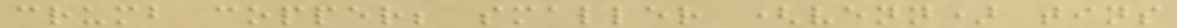crumb copper; smaller (venn) tins
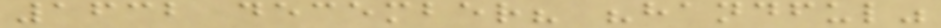1632 december? "handful"
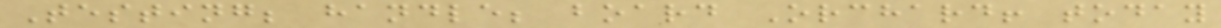Testing; handle; board Orchard! today
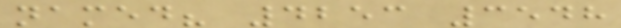named? 4253 3548
